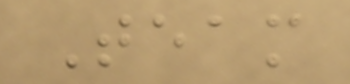Team
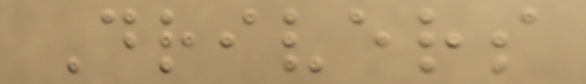Drivers
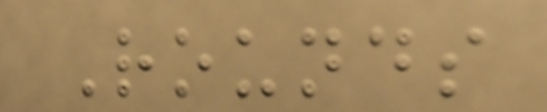Rounds
